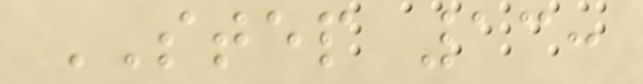STEP 13:
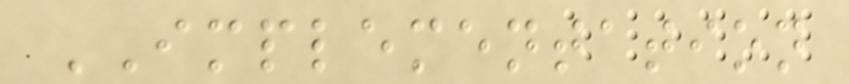IMPLEMENTATION
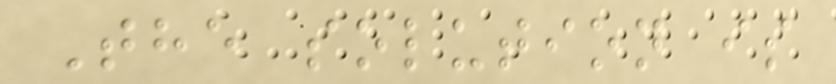The solution is
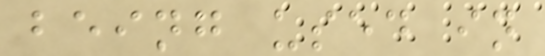being used in
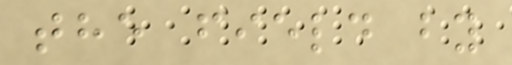the field by
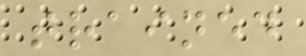trained
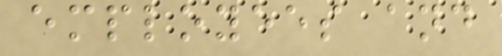employees and
